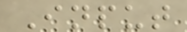Input
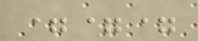===
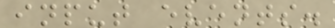input events.
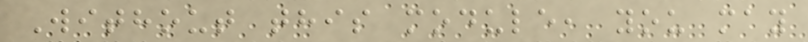Without this module, you may
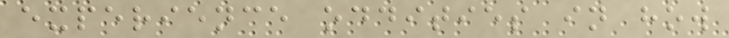experience oddities in how
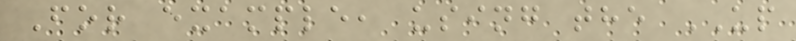For example, using the UP
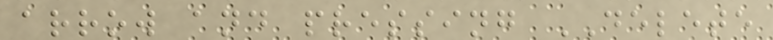arrow and pressing DELETE
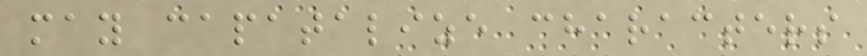may capatalize characters
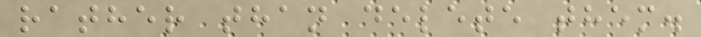rather than delete them.
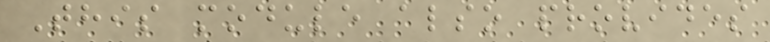This module also provides
